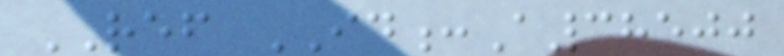REF ID:A38500
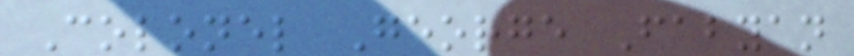Colonel George Fabyan
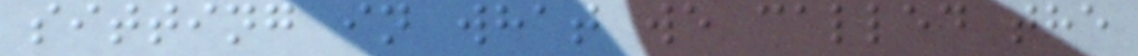sitting in what we called the
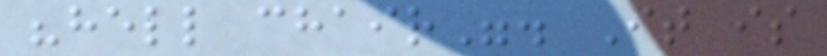"hell chair". It is
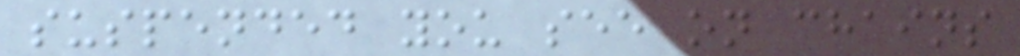suspended you see on chains
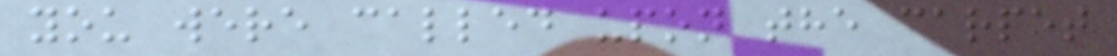you were called upon the carpet
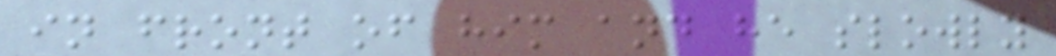in front of him and he slowly
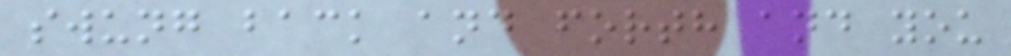swung back and forth and you
